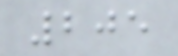205
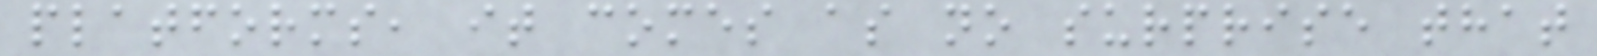platforms, it comes as no surprise that
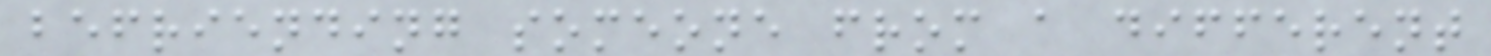befriending someone from a different
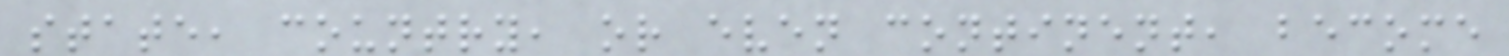state, country, or even continent, become
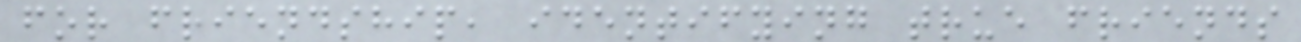for friendship, identifying true friends
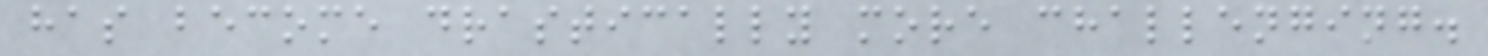has become drastically more challenging.
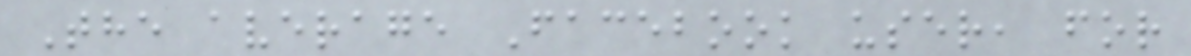The average Facebook user, for
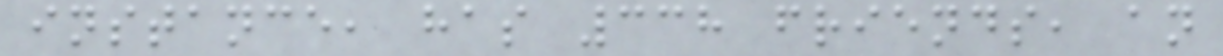instance, has 338 friends, an
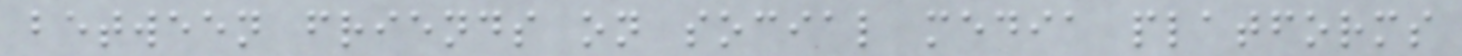between friends on social media platforms
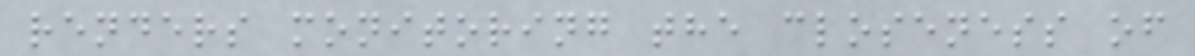renders monitoring the closeness of
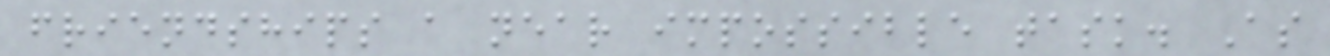friendships a near impossible task. As
